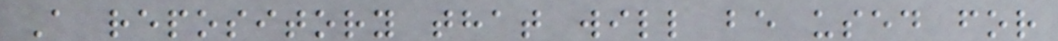A repository that will be used for
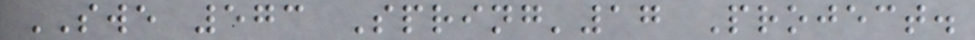SWE 573 Spring'17 Project.
